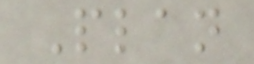Plan
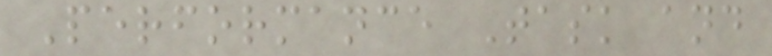Performance Task and
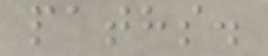paths.
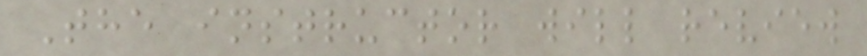The instructor will review
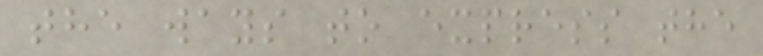the ways to express the
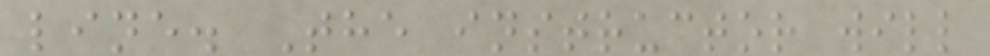line. The instructor will
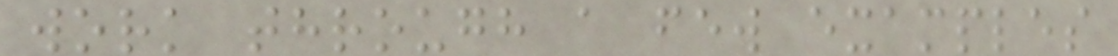work through a few examples
